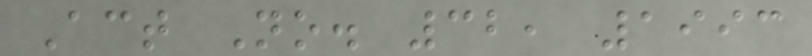Act No. 32, 1993
